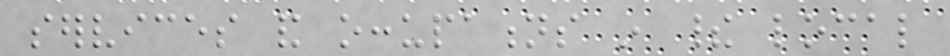services and occupations in their local
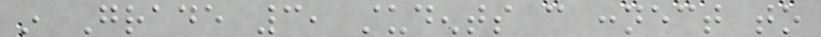in Grade 3, students can connect to
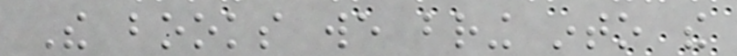The books we bring into the
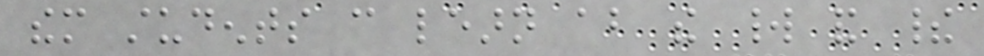them students can learn about the world and their
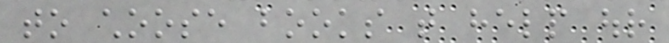to choose books that help our
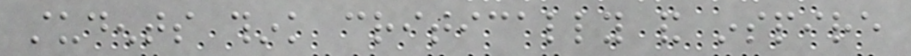students think critically and inspire
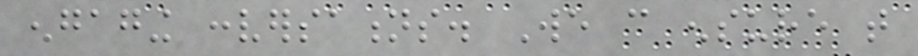engaging conversations. We can ensure that
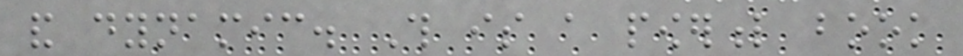and dynamic. This is a powerful book
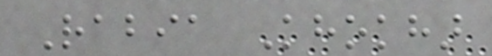Rabia Khokhar
